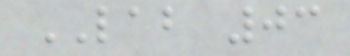LAB 03
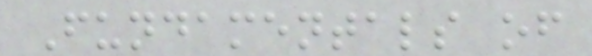Fundamentals of
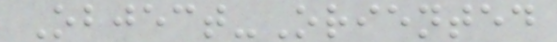Object-Oriented
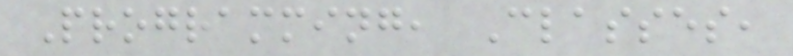Programming, Classes,
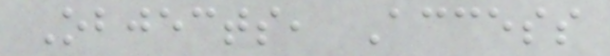Objects, Access
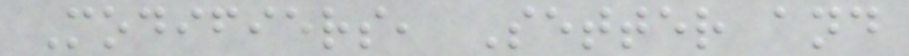Modifiers, Setter and
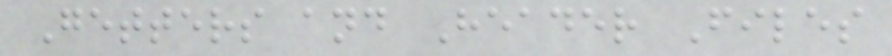Getters and Header Files
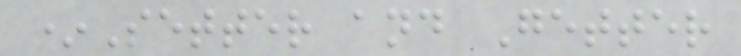*Setter and Getter
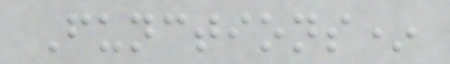Functions*
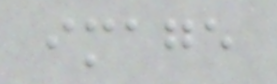image
